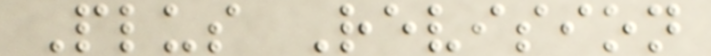Plus Revision
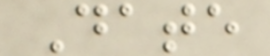Date
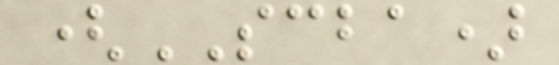(SCBA)
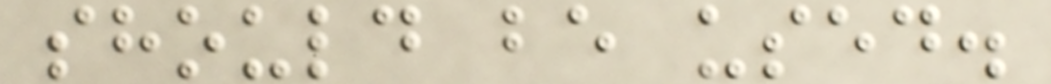should be used.
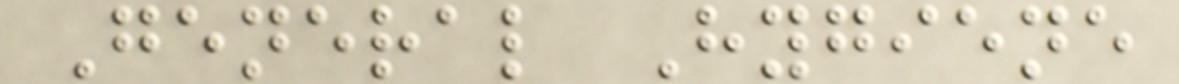General Hygiene
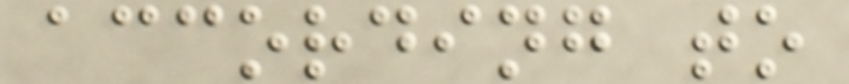according to
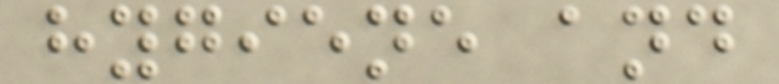hygiene and
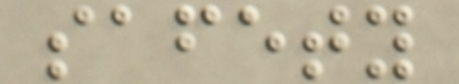safety
